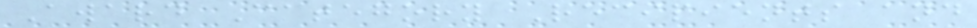Award Category Recipients and
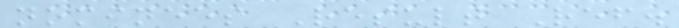nominees Result Ref.
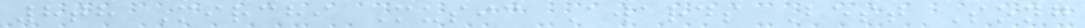8th Mirchi Music Awards Best Song
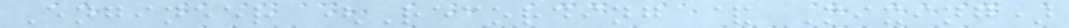Engineer (Recording & Mixing)
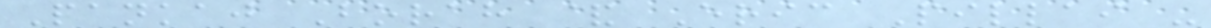Pankaj Borah & Eric Pillai -
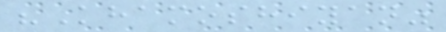"Khamoshiyan"
